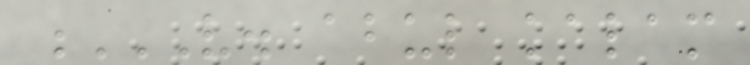V. ABUL KALAM
